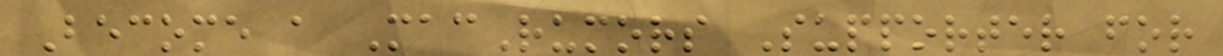Become a MacRumors Supporter for
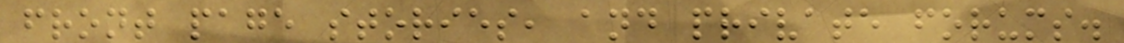front page stories, and private forums.
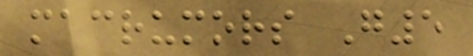macrumors G5
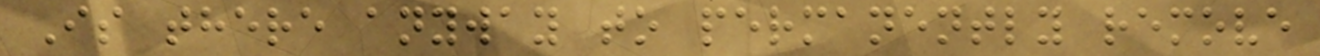Is there anyway to permanently remove
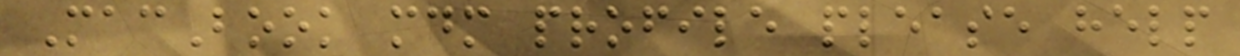MacBook mdm profile please help
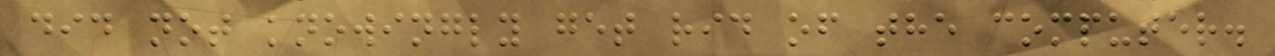did not knowingly get rid of the computer.
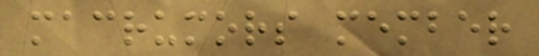macrumors member
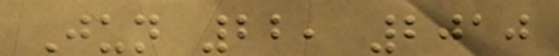Jun 22, 2010
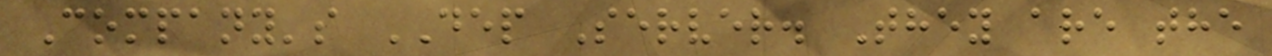Company's DEP Server. They are the
